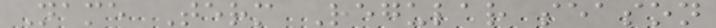Name Term Regular season
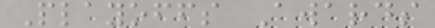Playoffs Awards
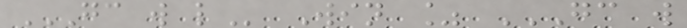GC W L Win % GC W
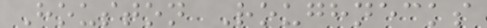Houston Roughnecks
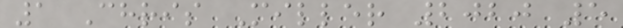1 Chris Miller 2020 5
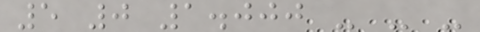5 0 1.000 - - -
